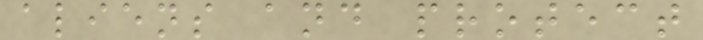aliens and protect
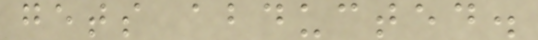gets abducted.
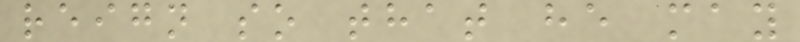reign so that he may
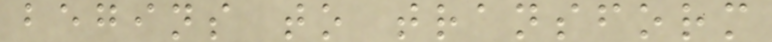begins to transform
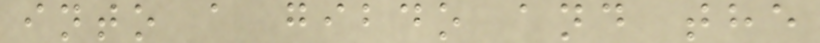into a gibdo and the
